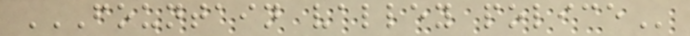FOUNTAIN VALLEY POLICE
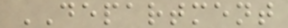DEPARTMENT
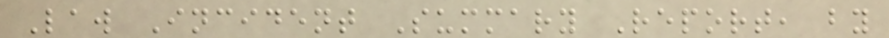Law Incident Summary Report, by
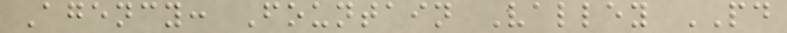Agency: Fountain Valley PD
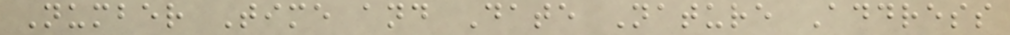Number Time and Date Nature Address
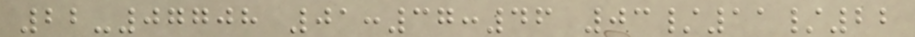22-07708 01:37:46 03/11/22
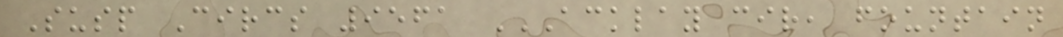Susp Circs 9561 ACKLAY CIR, FOUNTAIN
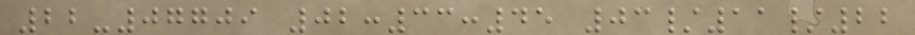22-07709 02:33:45 03/11/22
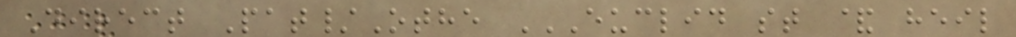Direct Pat/Othe EUCLID ST & HEIL
